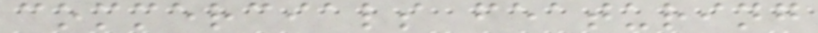commercials featuring
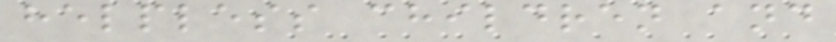helpless children and
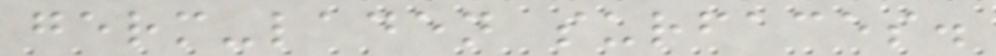germ-laden surfaces.
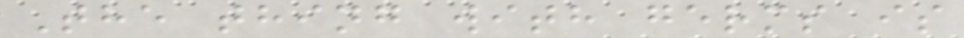The thing with germs is
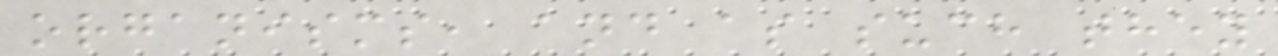organisms, and as such they
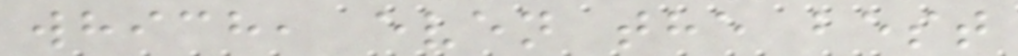which, even the best
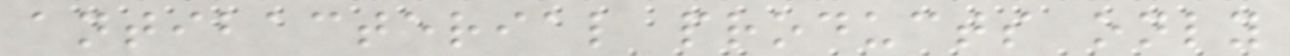antibacterial products only
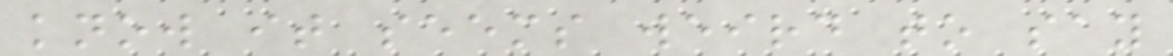know it seems weird to say
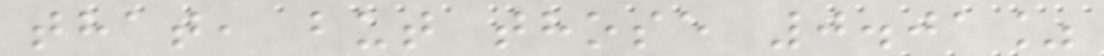that, but those 0.01%
